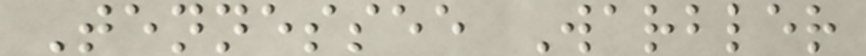Tennessee Warbler
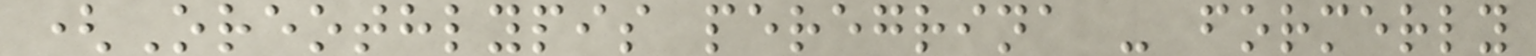(Oreothlypis peregrina - formerly
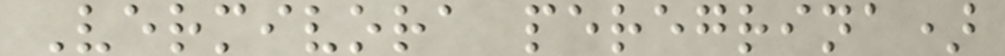Vermivora peregrina)
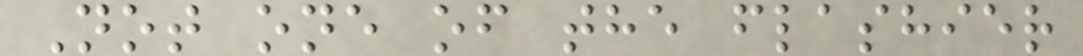Not one of the flashier
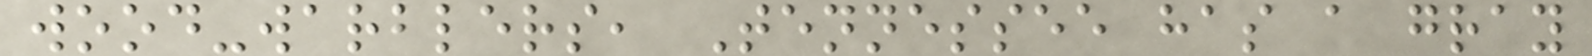wood-warblers, Tennessee has a gray
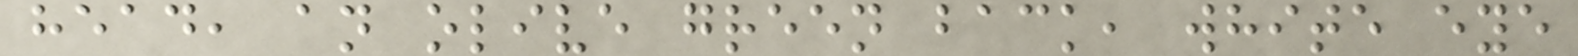head, an olive green back, white eye
